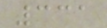331
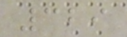329
